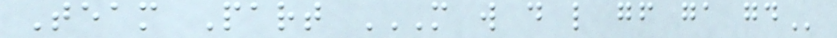Team Part M W D L GF GA GD
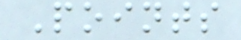Points
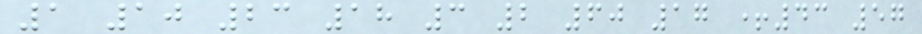1 10 23 18 3 2 60 17 +43 57
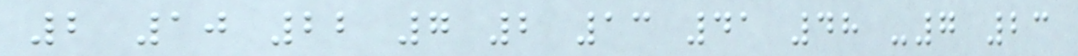2 10 22 7 2 13 41 48 -7 23
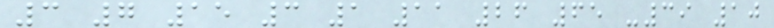3 7 15 3 1 11 26 65 -39 10
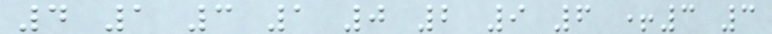4 1 3 1 0 2 9 6 +3 3
